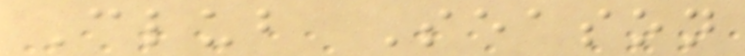Club Season
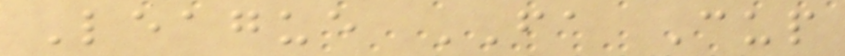League FA Cup
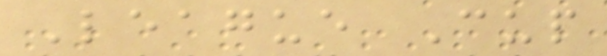League Cup
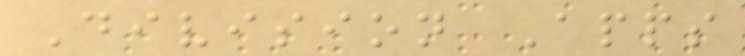Division Apps
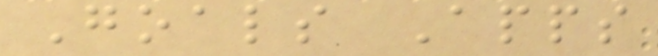Goals Apps
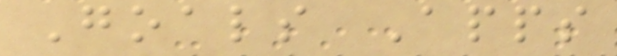Goals Apps
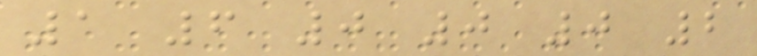1 6 0 0 0 2
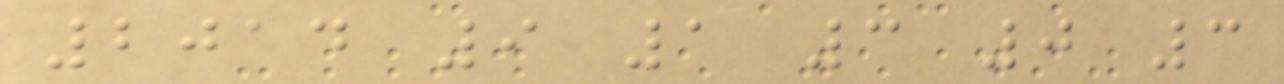2014 9 1 3 0 3
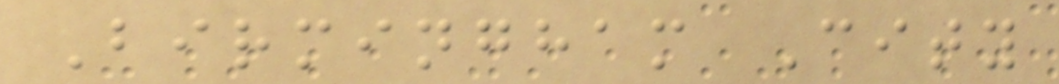Birmingham City
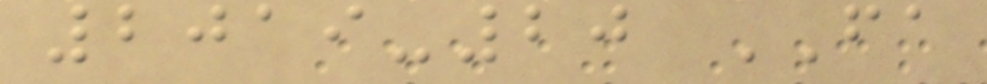2019-20 FA
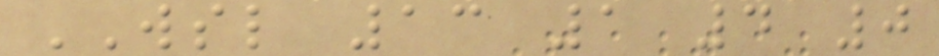WSL 13 1 4 0
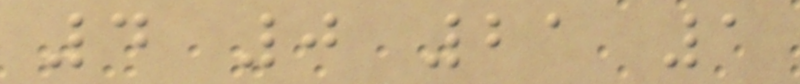4 0 21 1
